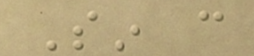Sin can
